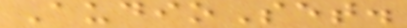AudioSet.
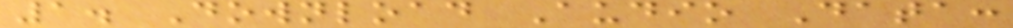1. Download Audio Data:
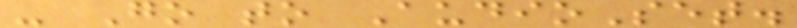- Go to AudioSet.
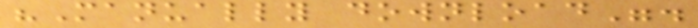"Manually download".
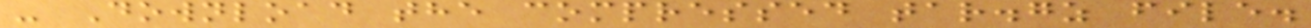- Download the compressed tar.gz file.
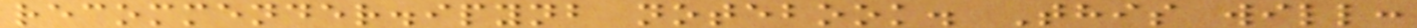recommender.ipynb notebook. This will:
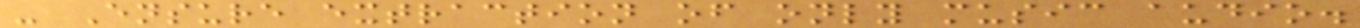- Ensure extraction of only music audio.
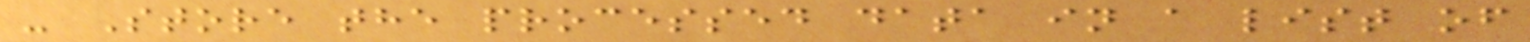- Store the processed data in a list of
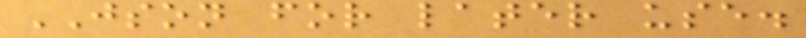JSON for later use.
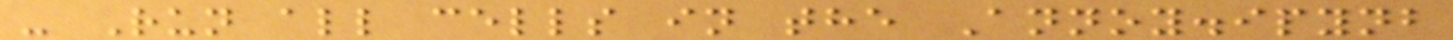- Run all cells in the Annoy.ipynb
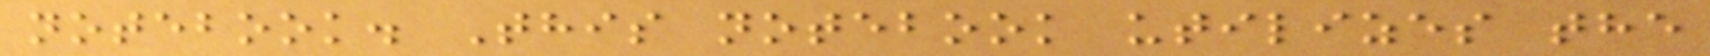notebook. This notebook utilizes the
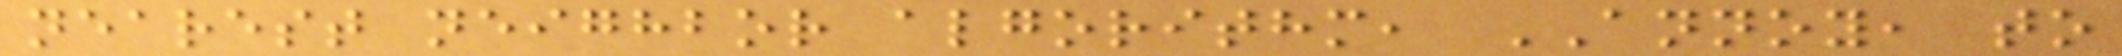nearest neighbor algorithm, ANNOY, to
